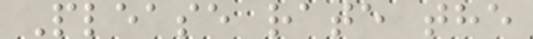Please rate the
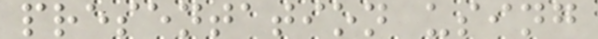presentation using
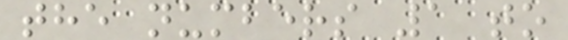the numbers 1 to
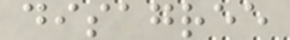disagree
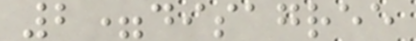2=disagree
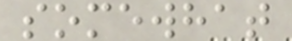somewhat
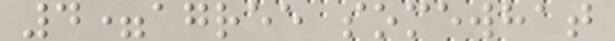4=agree somewhat
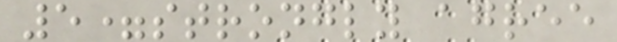5=strongly agree
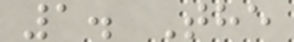1. The
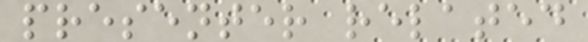presenter related
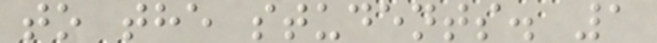to the students. 1
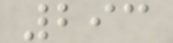293
